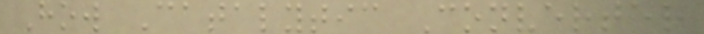How Catalytic Converter
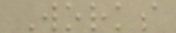Works
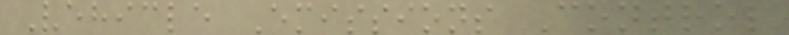Vehicle Emissions Control
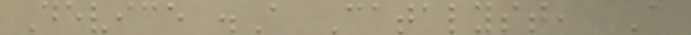Device .A Catalyst, A
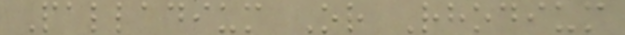Palladium Or Rhodium
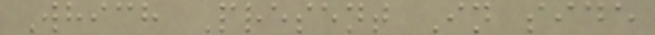Which Present In side
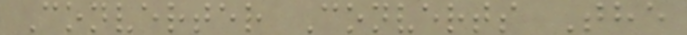Converter Converts The
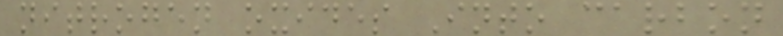nitrogen oxides Into carbon
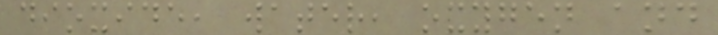dioxide, water, oxygen and
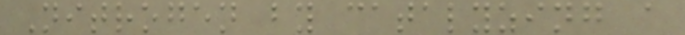Nitrogen by catalyzing a
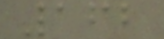162
